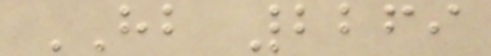HB 2269
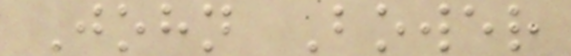John Bower
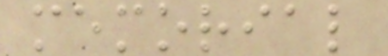memorial
